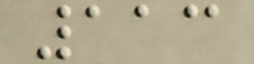113
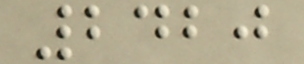2420
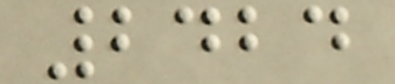2424
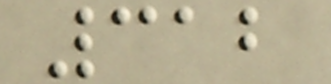312
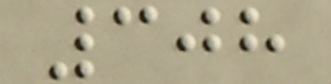308
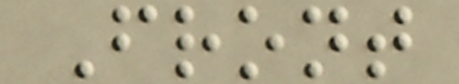Front
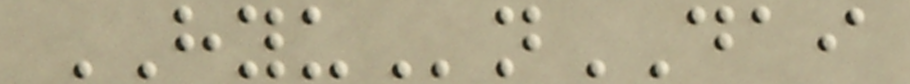HYUnDAI
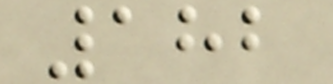182
